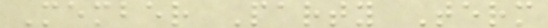Member Party Term
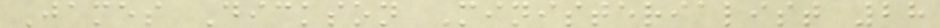James Dickson Ministerialist 28
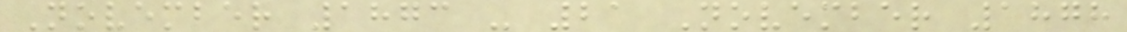November 1873 - 21 November 1878
